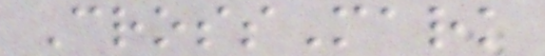CrossMark
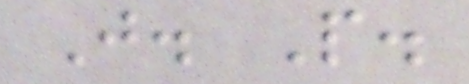J. P.
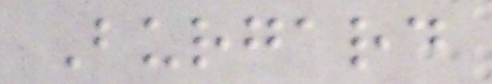Burgard
